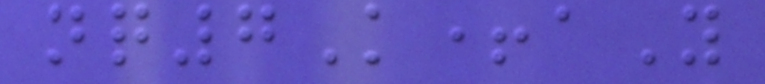nq7K+aY
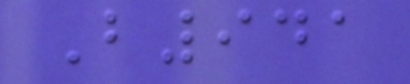B941
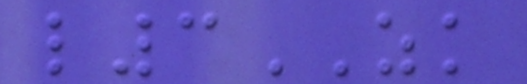l3ZK
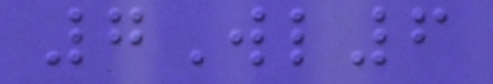7Wl6
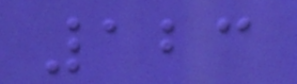123
